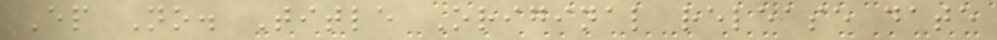Ep No. Title Original release date
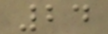24
